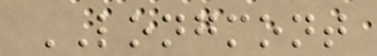LONGMONT
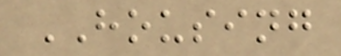HOUSING
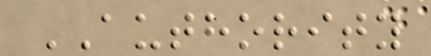AUTHORITY
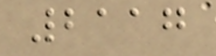2117
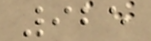925
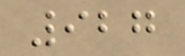927
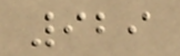929
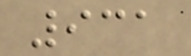931
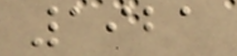1921
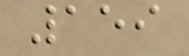159
